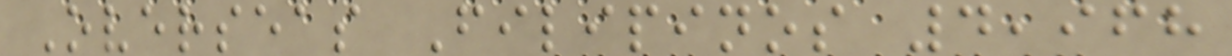Overseas Filipinos 4,968
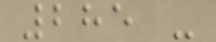285 -
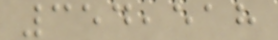354,518
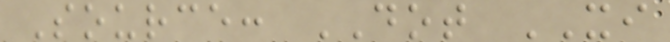Source: DOT XI
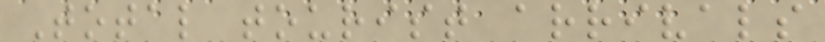Total tourist arrivals
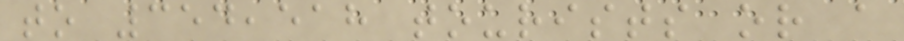to 354,518 tourists or a
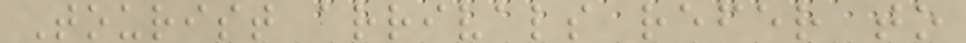Tourist arrivals refer to
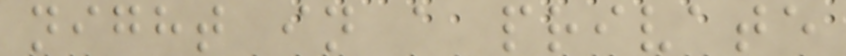night in a private
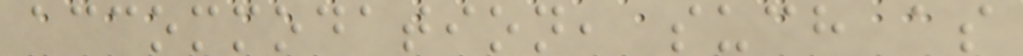accommodation, such as
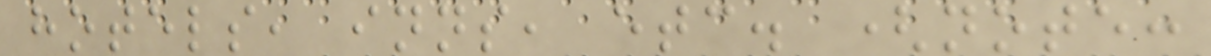hotels, inns, etc. (note:
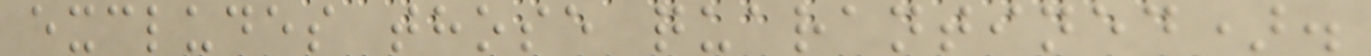excludes those quarantined).
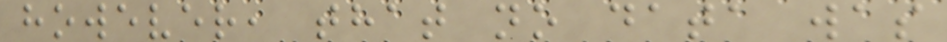however, that no data was
